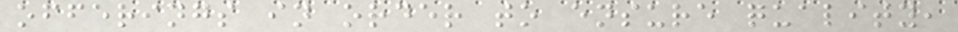offerings in order to ensure quality,
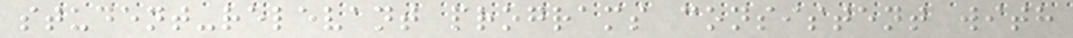student-relevant programs consistent with
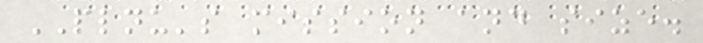PLNU's mission and size.
